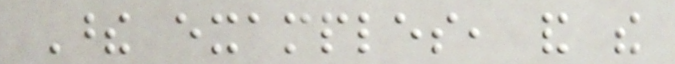These examples, and the
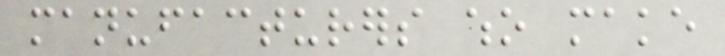manufacturers who make
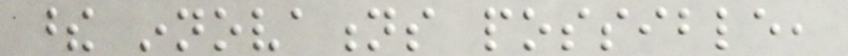these innovations possible,
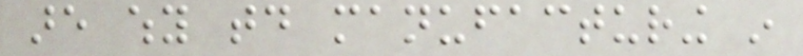are why today manufacturing in
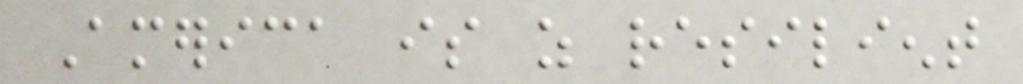America is as resilient
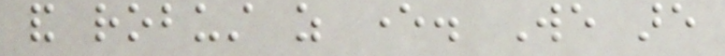and robust as ever. We are
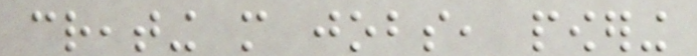creating more jobs, powering
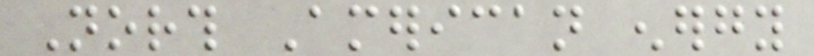North American energy
